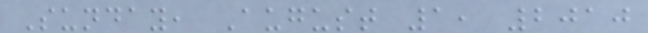Sunday, August 1, 2010
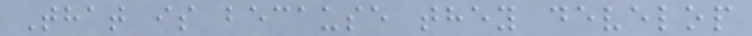That is because they develop
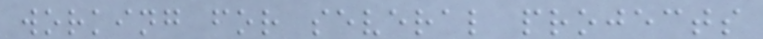working for several projects
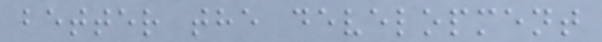better the development
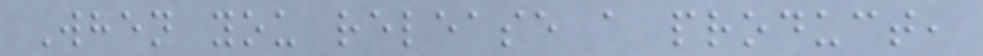When you release a product,
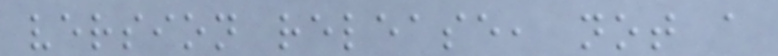version release, not a
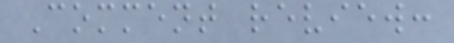Comment review:
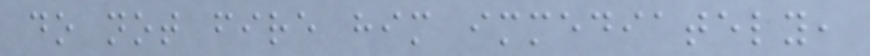do not fire him immediately,
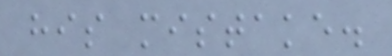his mistake.
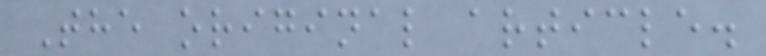The original article.
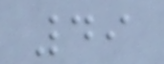49
